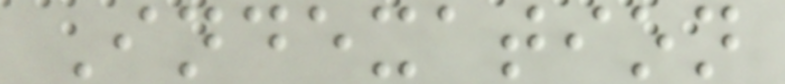Indexation
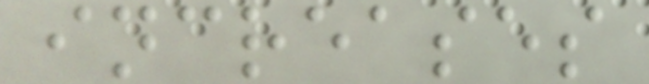increases
